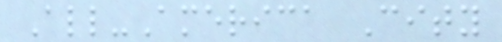All-America City
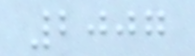2007
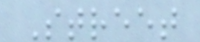Street
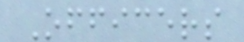Officers
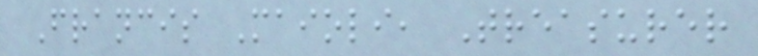Francis Maioli, Treasurer
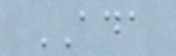ADA
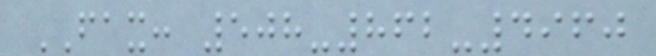FAX: 508-862-4960
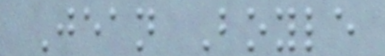Jean Boyle
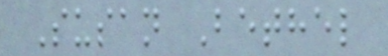Susan Bethel
